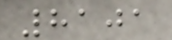8101
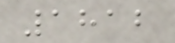1812
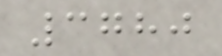3780
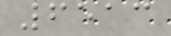6513
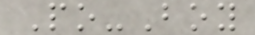Po-Boy
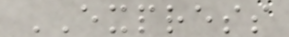EXPRESS
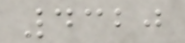4320
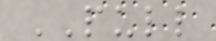PULL
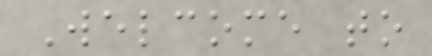Welcome to
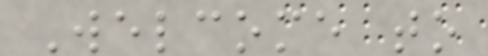Welcome to
